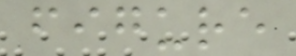figure
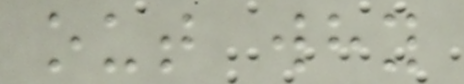out why
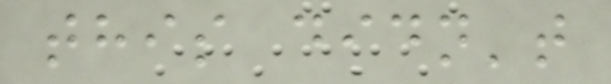this didn't
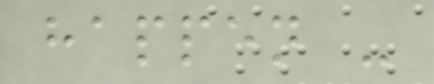happen -
